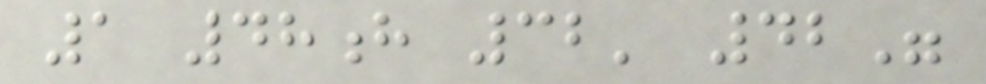1 48h 32' 42"
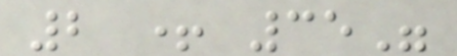2 + 35"
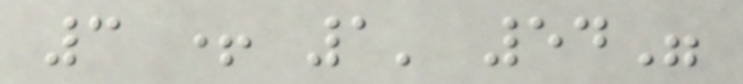3 + 1' 54"
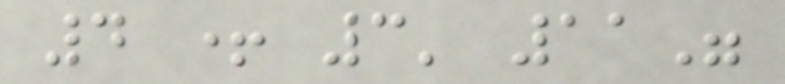4 + 3' 11"
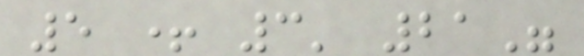5 + 3' 21"
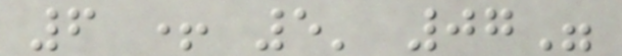6 + 5' 07"
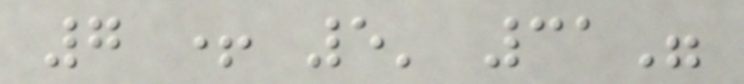7 + 5' 31"
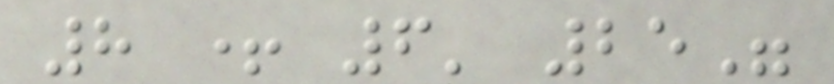8 + 6' 25"
